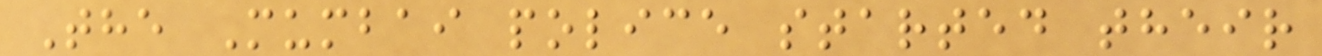The Mumbai police started their
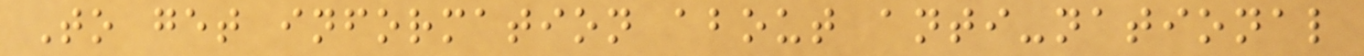To get information about anti-national
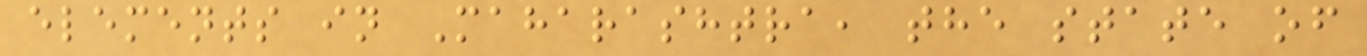elements in Maharashtra, the state of
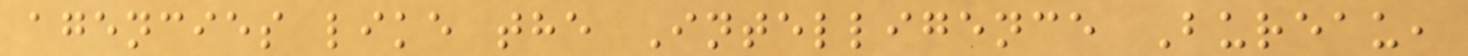agencies like the Intelligence Bureau,
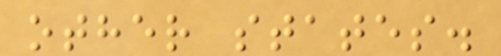other states.
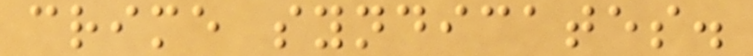crime syndicates.
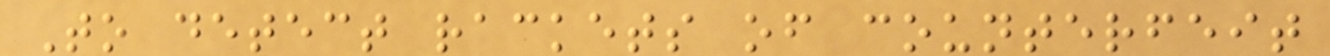To detect rackets of counterfeit
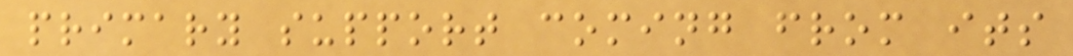primary support coming from its
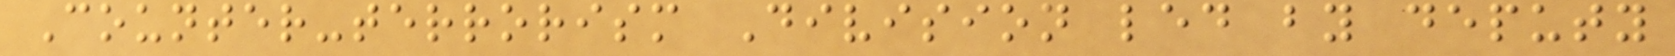Counter-terrorism Division led by deputy
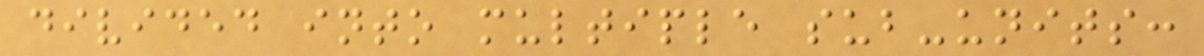divided into multiple sub-units:
